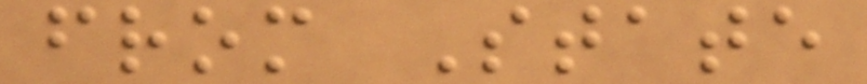from State
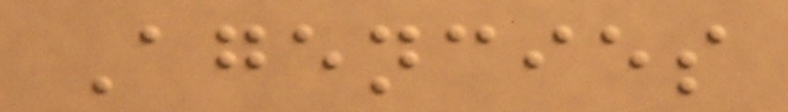Agencies
